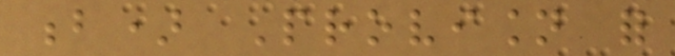b) Provision for
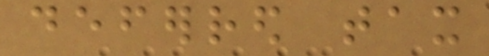deferred tax
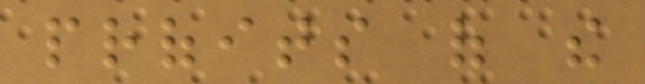profits of the
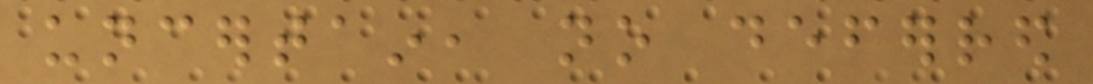uncertain, no deferred
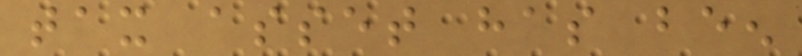tax asset has been
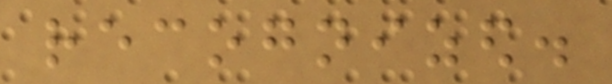recognized.
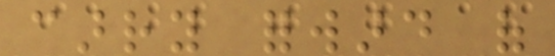carry forward of
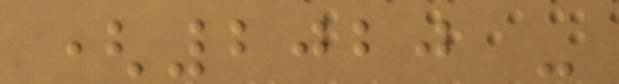(2020 -
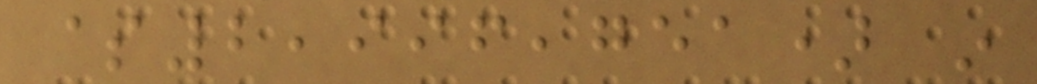$2,996,751) in
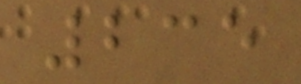235
